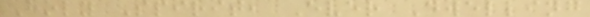Holy Spirit, Ever Dwelling
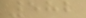582
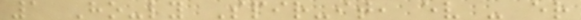1 Ho-ly Spir-it, ev - er
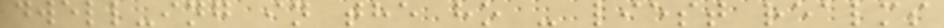dwell-ing in the ho - liest realms
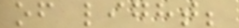of light;
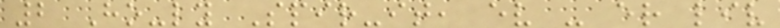2 Ho-ly Spir-it, ev - er liv
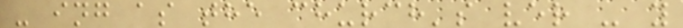- ing as the church's ver - y
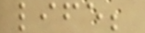life;
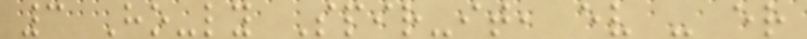3 Ho-ly Spir-it, ev - er
